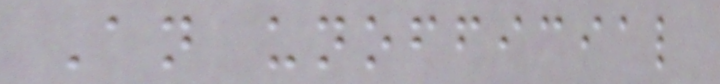An unofficial
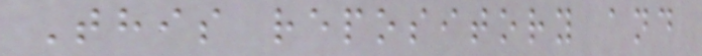This repository and
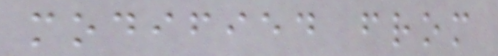modified from
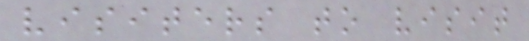visiters to visit
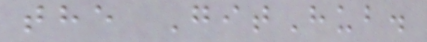the GitHub.
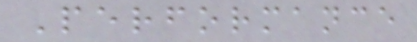Performance
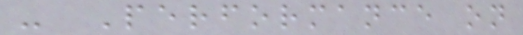- Performance on
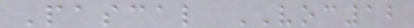Pascal VOC12
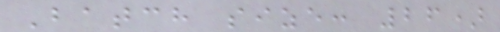Batch size: 26)
